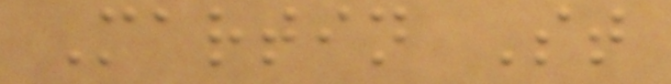Martin St
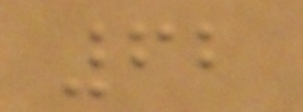62
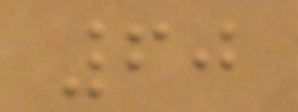60
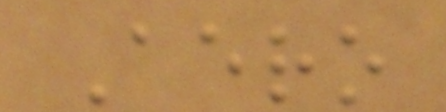Aero
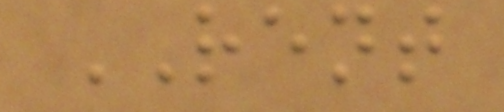RENT
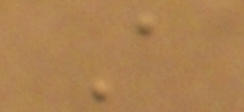A
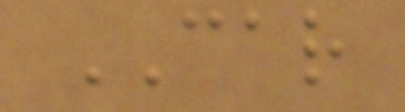CAR
